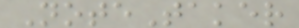NoteTaker
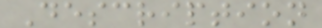Description
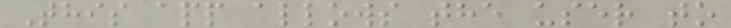This app allows the user to
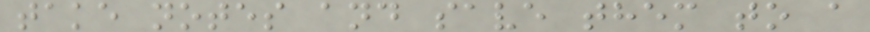take notes and save them to a
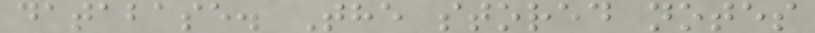database. The stored notes
